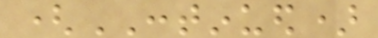(CONTINUED)
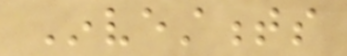Investments
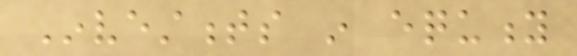Investments in equity
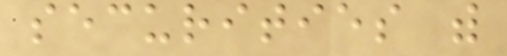securities with
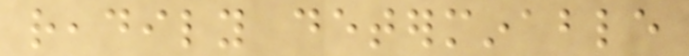readily determinable
